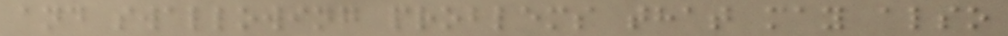and swallowing problems that may also
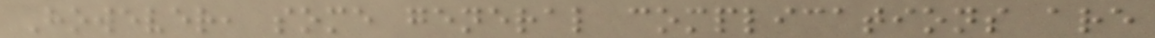However, some general complications are
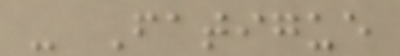- Fatigue
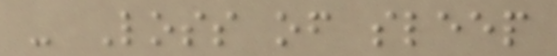- Loss of sleep
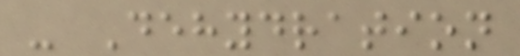- Dehydration
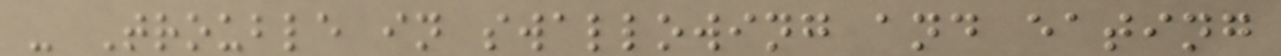- Trouble in swallowing and eating
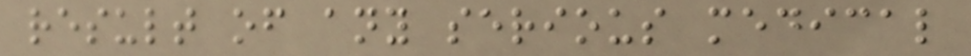result of any serious medical
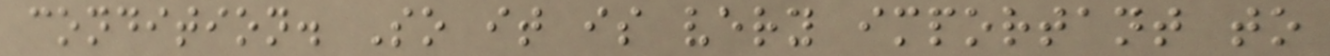condition. So it is very important to
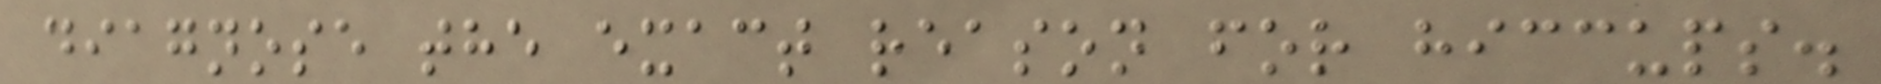diagnose the exact reason for hiccups.
